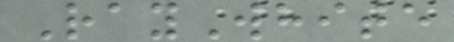RayWhite
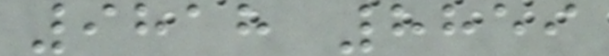9818 8859
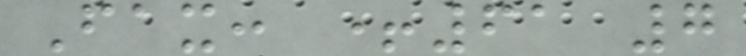Fax: +61 7
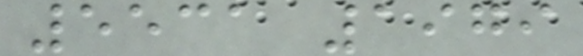5531 1979
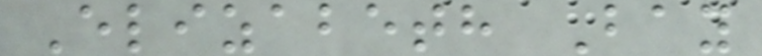Elizabeth Bay
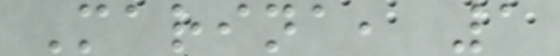Marina, 1
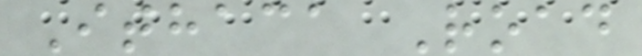Ithaca Road
